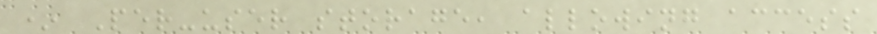* Per-user storage, allowing access
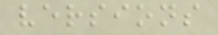versions
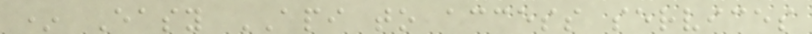* Easy API to access services
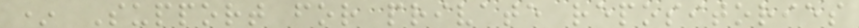* Support for private repositories
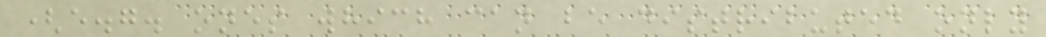(e.g. ones which can be distributed only
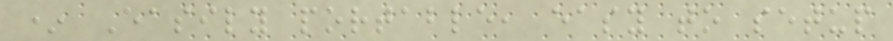* Easily portable, easy to setup
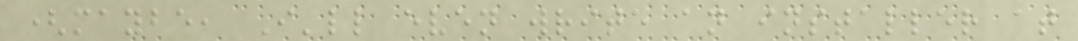(maybe, I'll even write an installer at
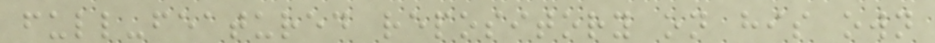full-featured repository on his own
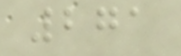271
